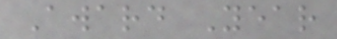Award Year
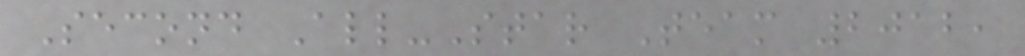Second All-Star Team 2012,
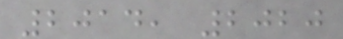2014, 2020
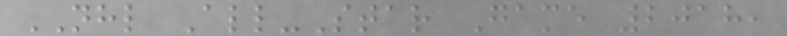NHL All-Star Game 2018,
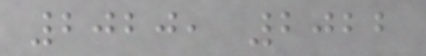2020, 2022
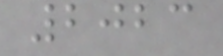2023
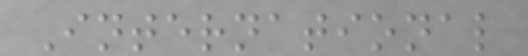International
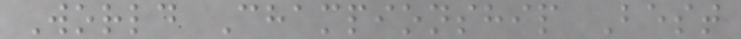World Championship Best
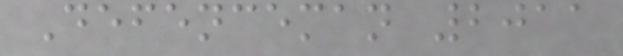Defenceman 2011
